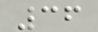36
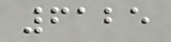6125
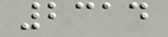2314
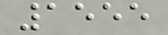1555
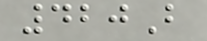420B
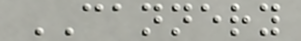CANNERY
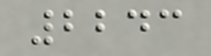2243
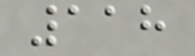118
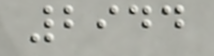2944
